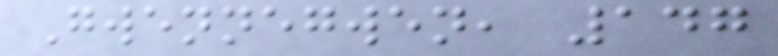Gwennegwen, 147
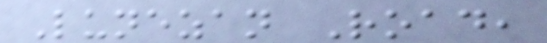Lunezan Road,
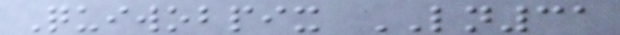Quiwobpix LN31
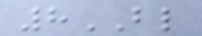8BL
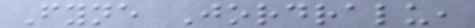Fyne Jordralu,
